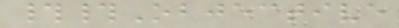##Objective
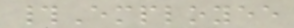#Employee
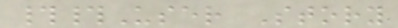##User Story
